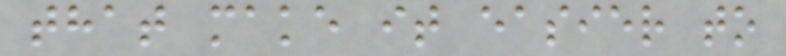that make it easier to
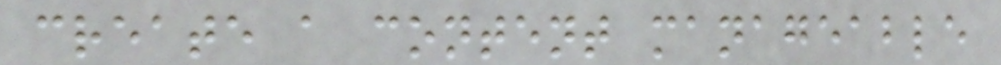create a content manageable
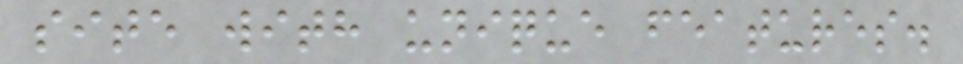site with unique features.
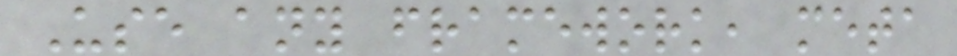Use any framework, meta
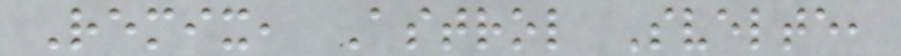Remix, Astrol Svelte,
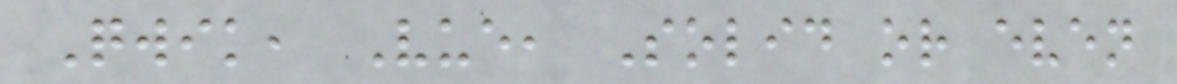Qwik, Vue, Solid or even
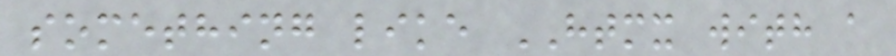something like HTMX with a
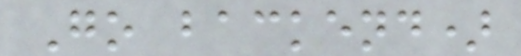Go backend)
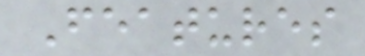Features
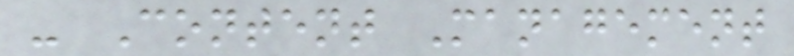- Content Management
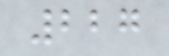227
